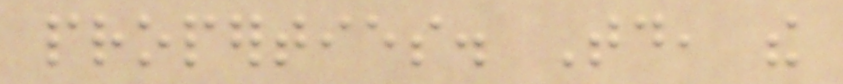properties. Today, the
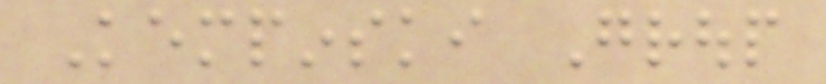Kempinski Group
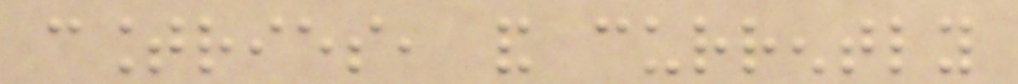countries, and currently
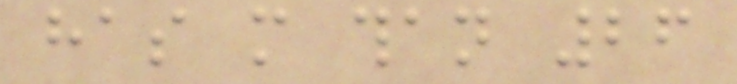has more than 26
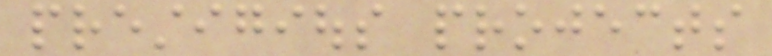prestigious projects
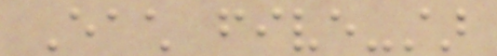Each five-star
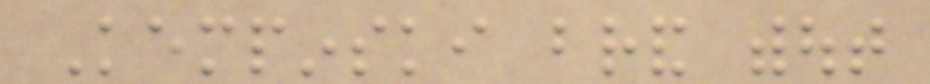Kempinski brand without
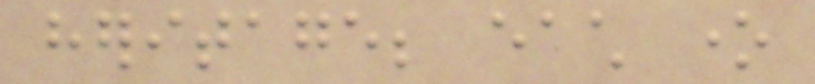heritage; each one
